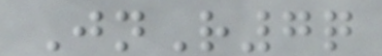JnR7q
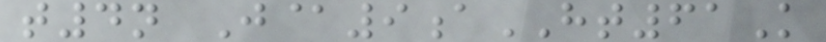t4n J@9aHT61K
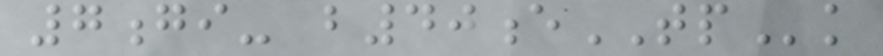7gi- b40eTPk
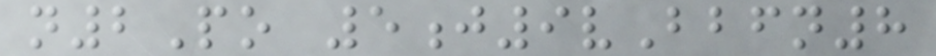n2Po 5j9vBbfn8
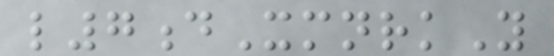l7dXmnrkY
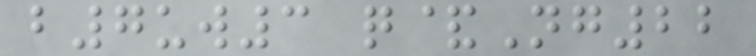b7uw3 q&Ng22
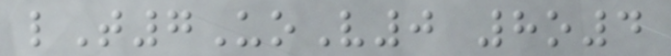lT7UoV0 8o4
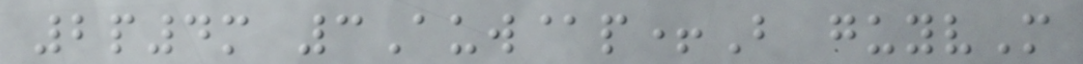2p4m 3Auw@p+B guyvM
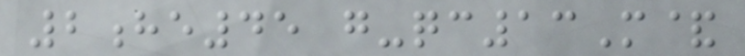2he45 g-qc13M&
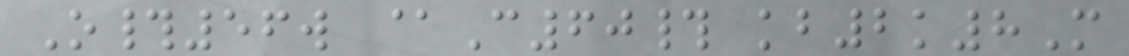O#56w @C60# kb2k8M
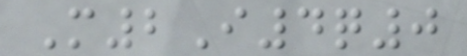M2I4q0
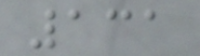131
